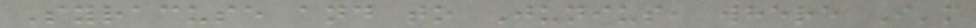Syracuse and to Junius, where I'm
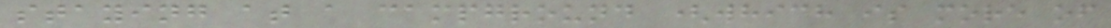staying at a campground (which is more of
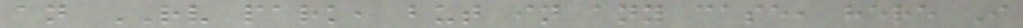an RV park, but in any case, here I
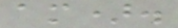am).
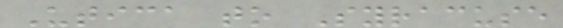Utica to Syracuse
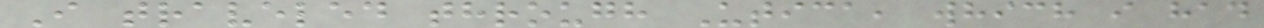I traveled through Utica, which i had
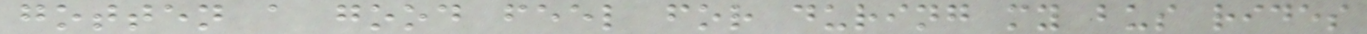gotten a good feel for during my bus rides
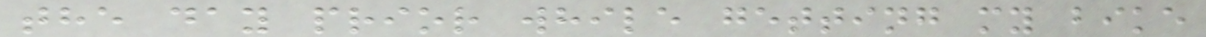the day prior while getting my bike
